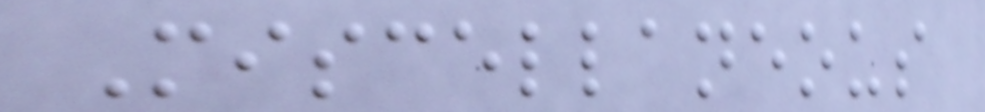Miscellaneous
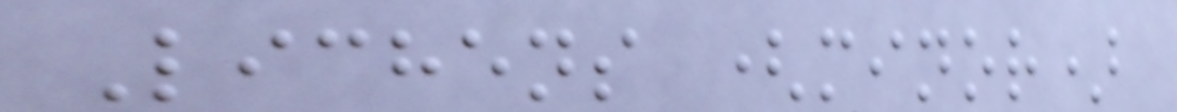Lichens (minor)
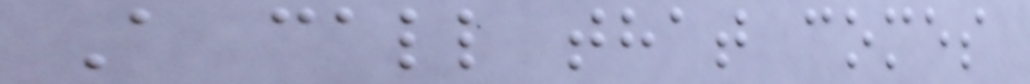A call that comes
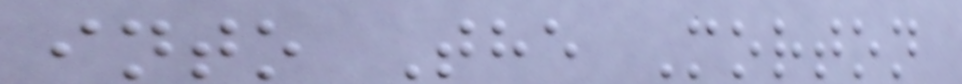into The Morton
